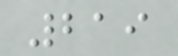219
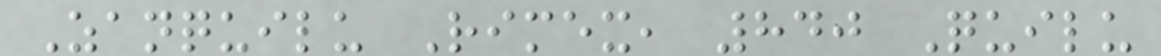Zanquilu Rimex, 840 Quilu
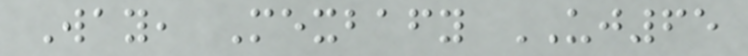Way, Mexbafy UJ65
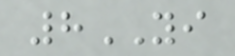8YI
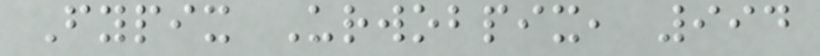Fypix Urwobpix, 994
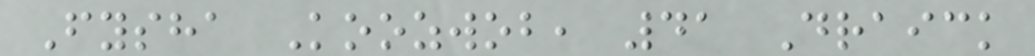Fysha Koozwob, 41 Draick
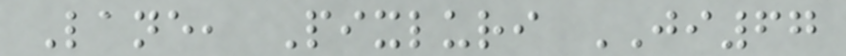Lane, Pixluri JI67
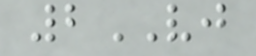2VJ
